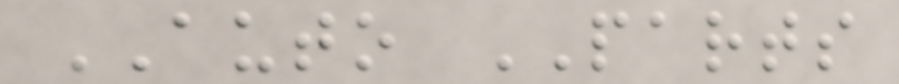AUTO PARTS
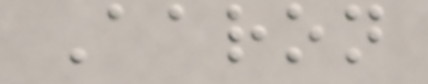Aaron
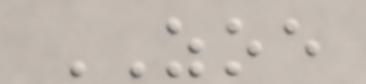ZOE
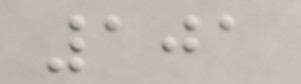101
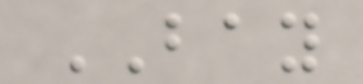BAY
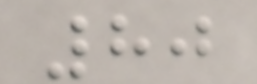80
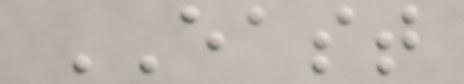EAST
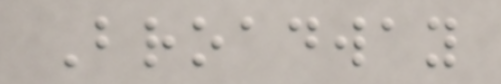Broadway
